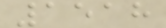1518
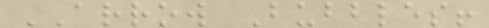ARROW Bubbles!
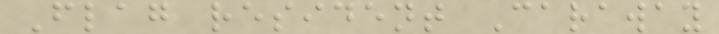Flag resident Caraway
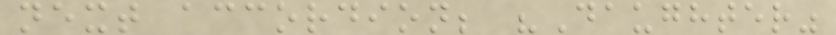next accordion; "Daughter"
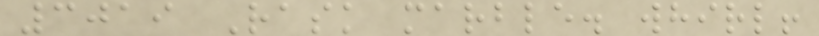3019 Rask marble. whirl!
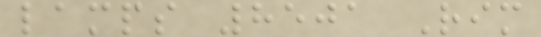lamps 8501 Rim
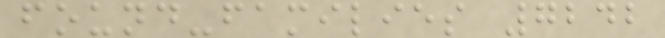found-families 7242
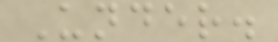Under.
